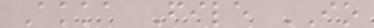Akka File IO
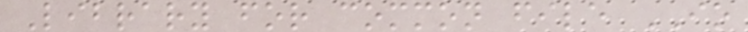Library for common file IO
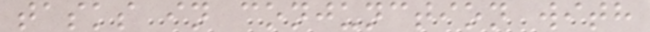tasks in conjunction with
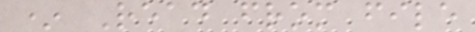* Read from file
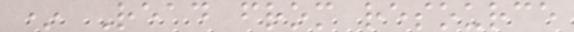* Read from resource
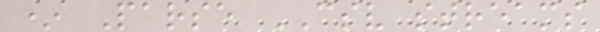* Parse CSV streams
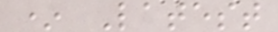* Latest
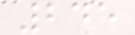245
